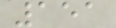151
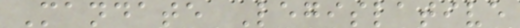Mandate Legislative
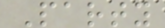Party
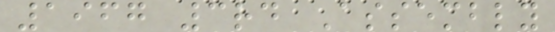1967 3rd Assembly
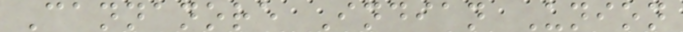Cannanore Indian Union
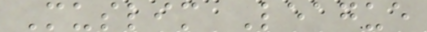Muslim League
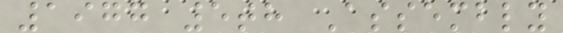1977 5th Assembly
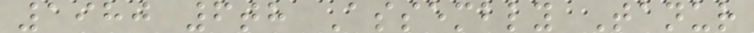1980 6th Assembly Tanur
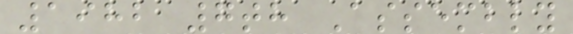1982 7th Assembly
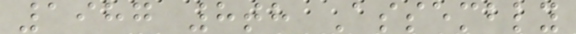1987 8th Assembly
